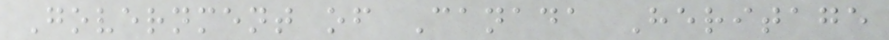Government of Canada Heritage
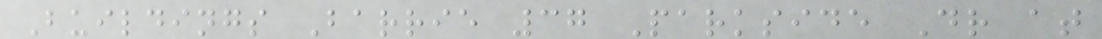Buildings Barrie 37 Parkside Dr at
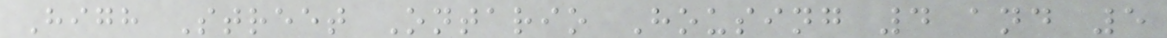High Street Ontario Housing 4 and 5
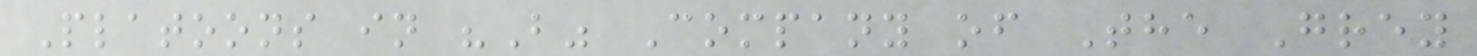Platoons in "B" Company of The Grey
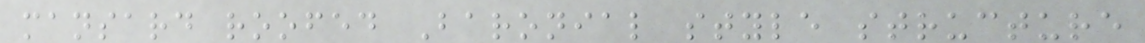mansard roofed Baronial style structure
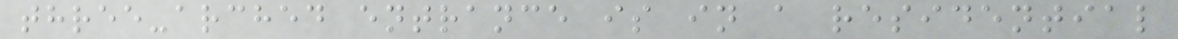three-arched entrance is in a residential
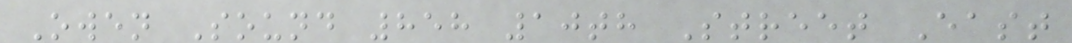Owen Sound 858 10th Street East
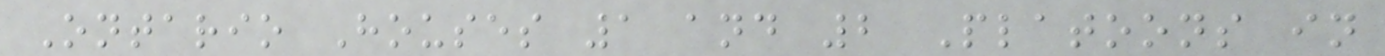Ontario Houses 1 and 2 Platoons in
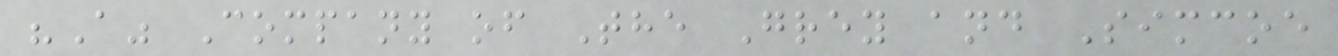"A" Company of The Grey and Simcoe
